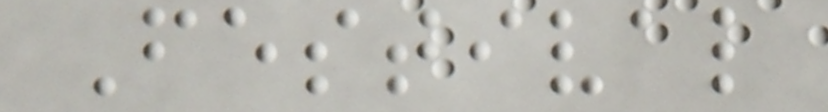Festival
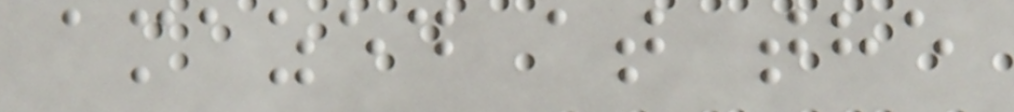amazed at the
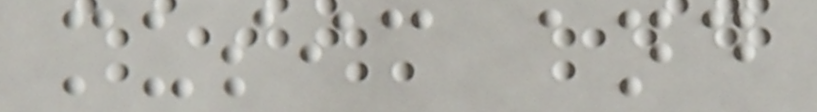music and
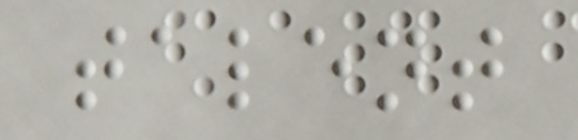talent
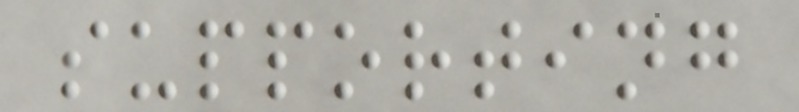supporting
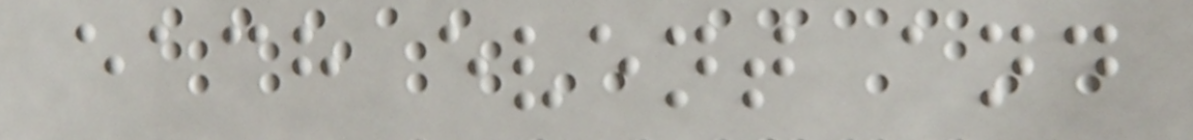each event and
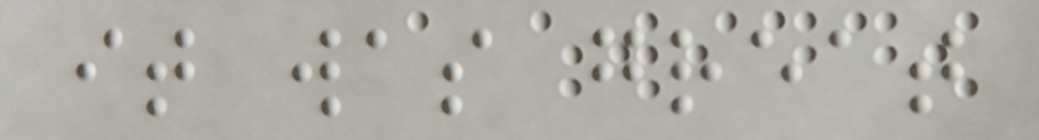it was great
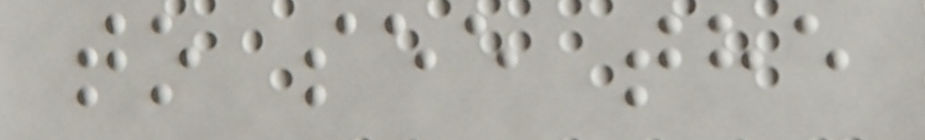to see the
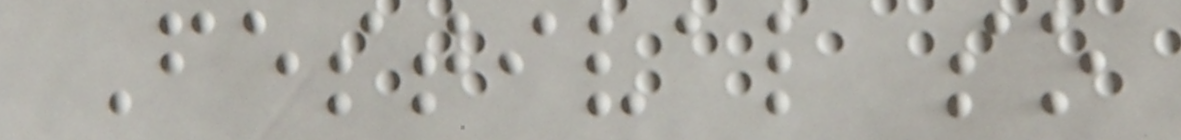Festival so
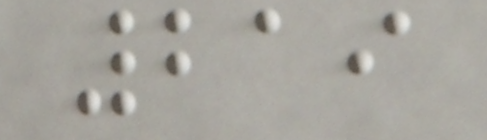219
